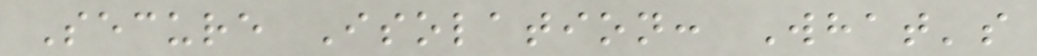Secure Isolation: What's
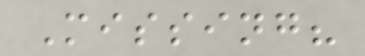Missing?
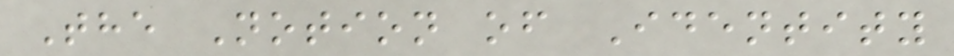The Notion of Identity
